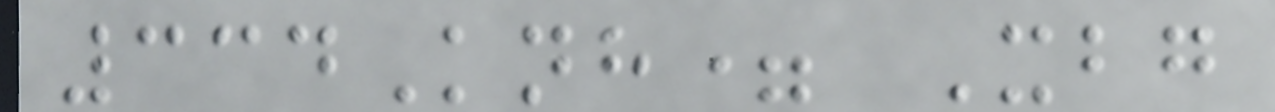334Knh= Xbg
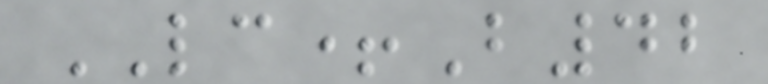LC+B42
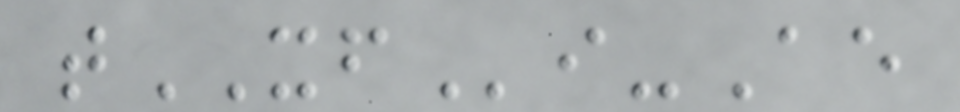tXFi-Ae
